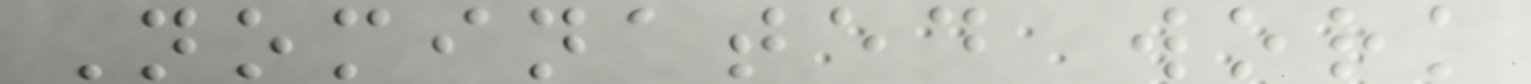Nominated work
